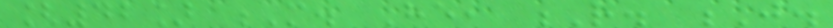[42] M. He, R. J.
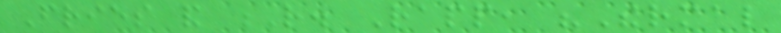Fries and R. Rapp, "Thermal
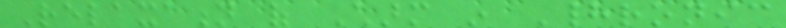Relaxation of Charm in Hadronic
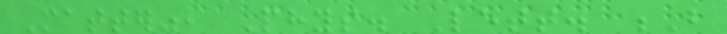Matter", Phys. Lett. B
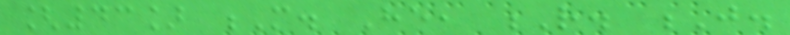[43] M. He, R. J.
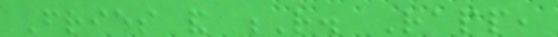Fries and R. Rapp,
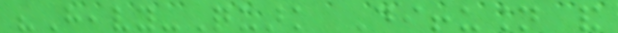"Heavy-Quark Diffusion and
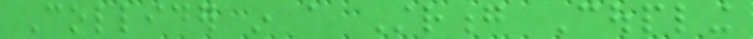Collider in a Strong Coupling
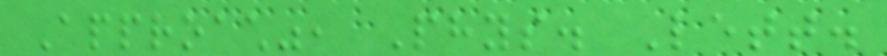Approach", Phys. Lett.
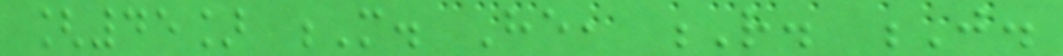[45] M. He, R. J.
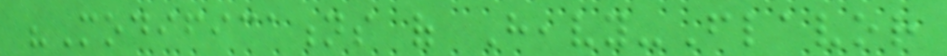"Modifications of Heavy-Flavor
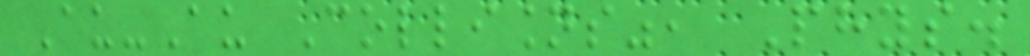Au-Au Collisions", Phys.
